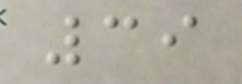39
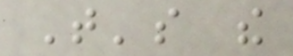That's the
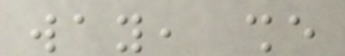way, she
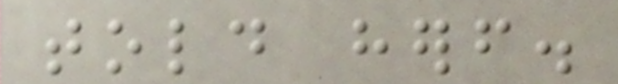told herself.
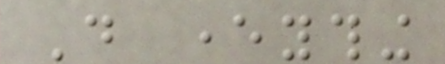Do everything
